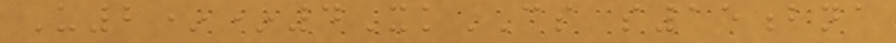U2**4XkCS s15bna
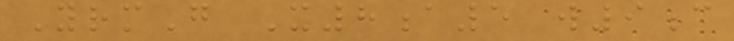YrmG X8a5 w9c
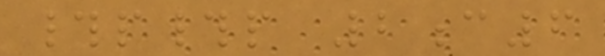#p#p 2c6
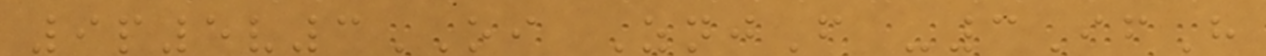9p5v3OI ZnjF -3IfH
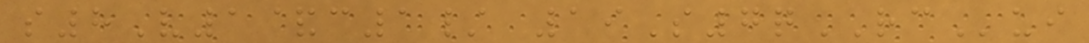s8V1&c1/ 19S7qRCui
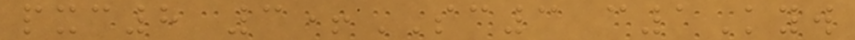pxc8 3+SC3 c1Kyw
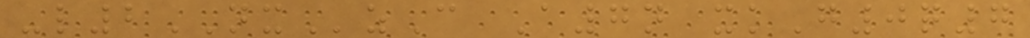-l2NXzC A7n xkG0q7
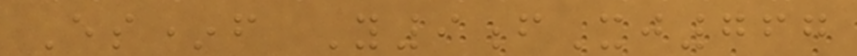Es*f Y9fXj767
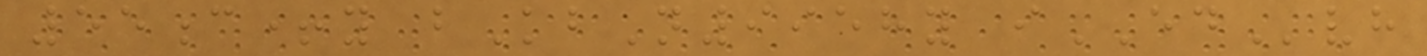55c+y bKbN9958y iEDvh
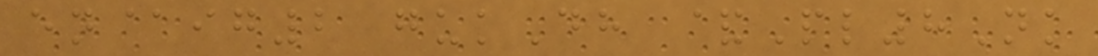en@ig2 gukDh &Pl8Nk
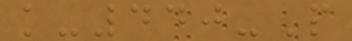k-440-P
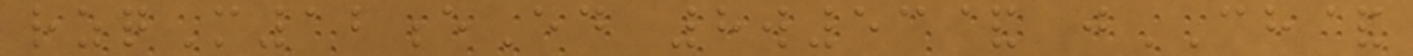rzqM12eEd 8w53& jCH&
